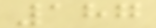187
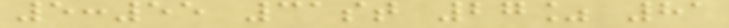5:55 31st 27% 81
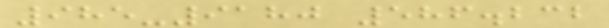985-9180 586.232
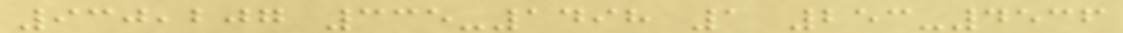930,207 335-1498 1 253-4536
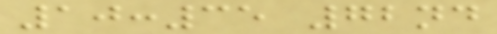10:35 72nd
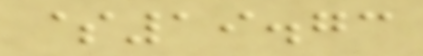$19.73
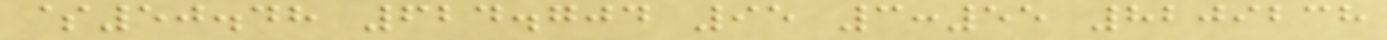$50.48 624.704 95 3:55 8209238
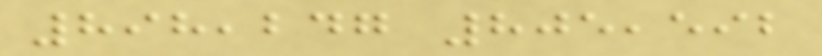898,247 805,592
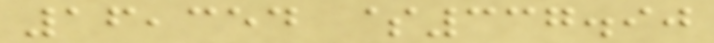16,354 $337.90
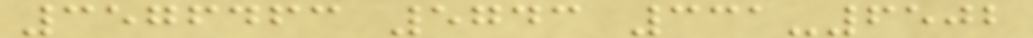3576463 5743 331-6502
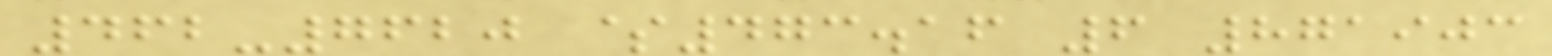462-7620 $473.16 6 871903
